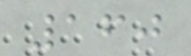160
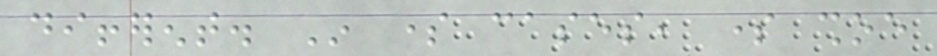different. In some cases, some shoe
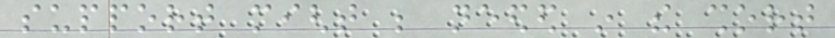support might be needed in the short
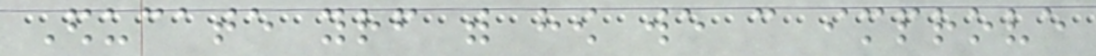Educate yourself with how we can improve
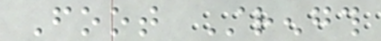Foot Strength
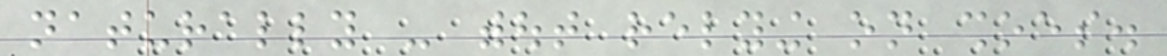naturally - without relying on shoes.
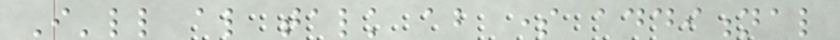I'll also talk about some additional
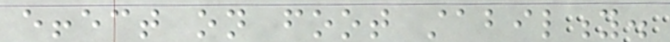effect on foot stability.
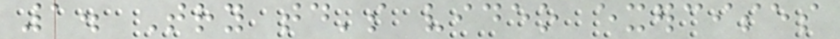1. Try today's video exercises
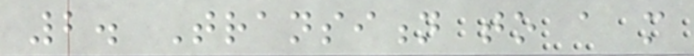2. Transition to a more
